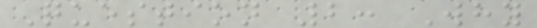Question 2: Why
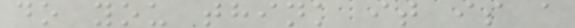do you think it is a
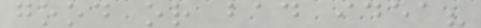good or bad idea?
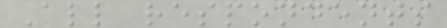All respondents
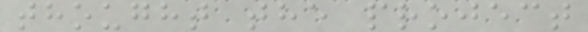thought the project
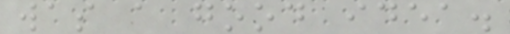was a good idea.
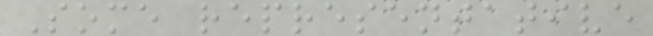Some representative
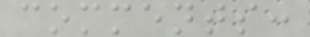comments:
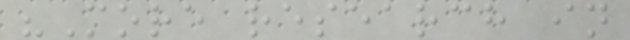"More research in
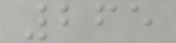265
